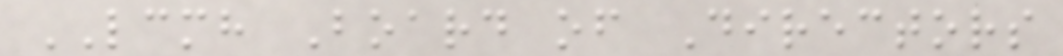LCMH Board of Directors
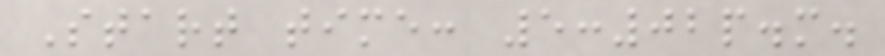Start time: 5:02p.m.
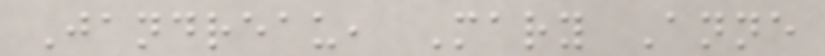Jandreau, Mary Anne
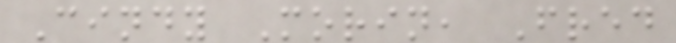Cindy Morin, Fred
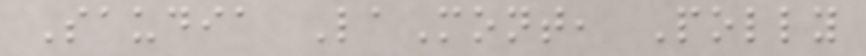Saudia LaMont, Polly
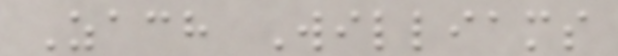Zach Williams
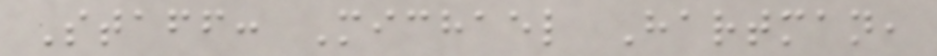Staff: Michael Hartman,
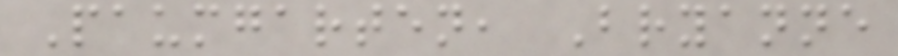Paumgarten, Bryanne
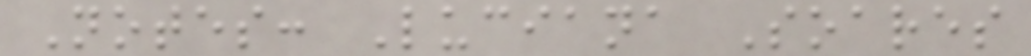Notes: Luciana Soares
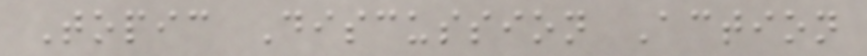Topic Discussion Action
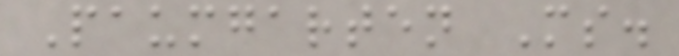Paumgarten Ms.
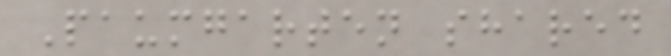Paumgarten shared
